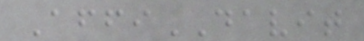AffiDAVIT
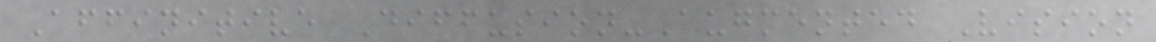Affinitive Diffusion-Augmented Vision
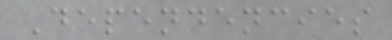Dependencies
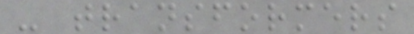- transformers
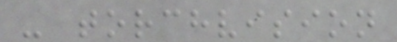- torchvision
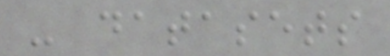- datasets
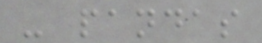- pandas
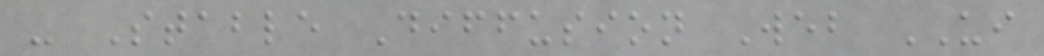- Stable Diffusion Web UI
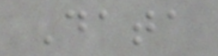Data
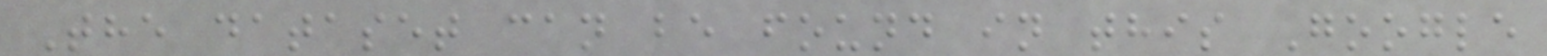The dataset can be found in this Google
